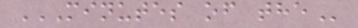MINUTES OF THE
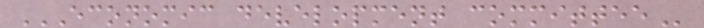ECONOMIC DEVELOPMENT COMMITTEE
